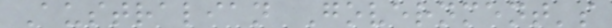Australian Government's
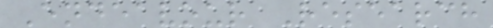Endeavour Research
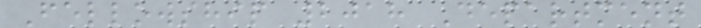Fellowship 2018 Department
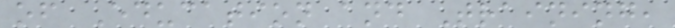of Education and Training,
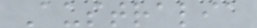Australia
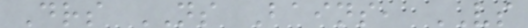Drs NS Bains, VS
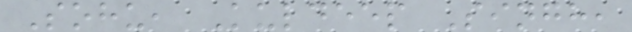Sohu, Kuldeep Singh,
